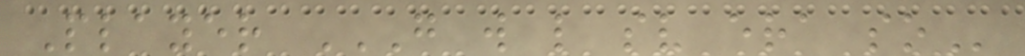Player G W L SV ERA SO
